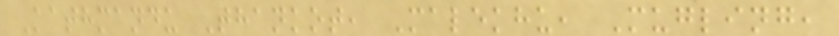Kathmandu Thankot, Malekhu, Mugling,
